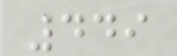449
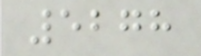5278
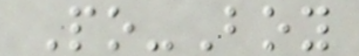Po-Boy
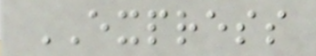EXPRESS
